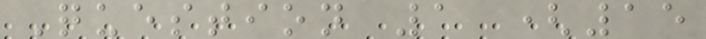Question 1 (15
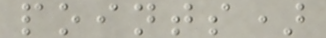points)
